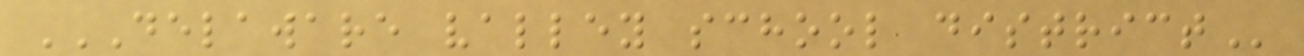DELAWARE VALLEY SCHOOL DISTRICT
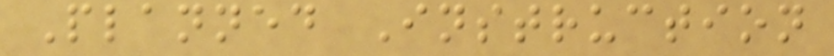Planned Instruction
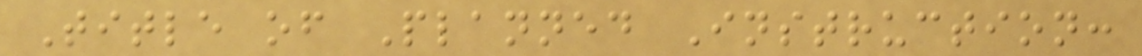Title of Planned Instruction:
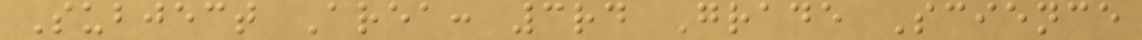Subject Area: 3rd Grade Science
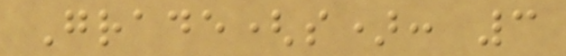Grade(s): 3
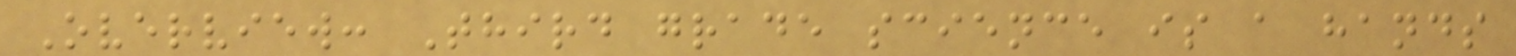Overview: Third grade science is a hands
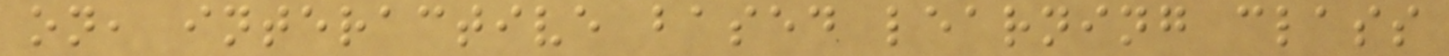on, interactive based learning class
